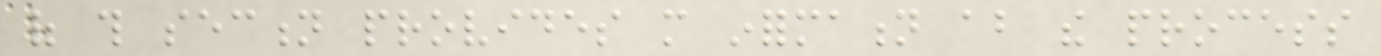of this section provides more information about the process
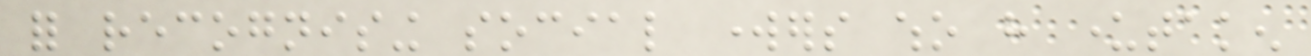for recognising social workers who have undertaken
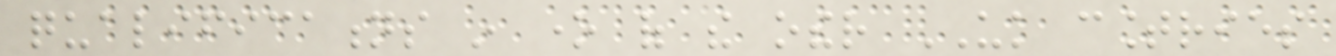qualifications in one of the other UK countries
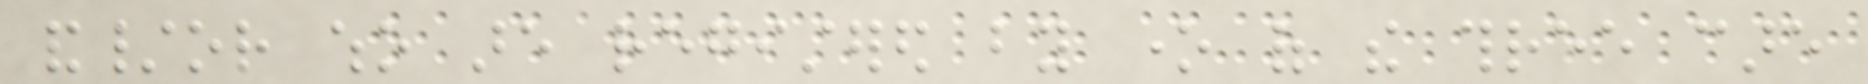and/or who are registered by one of the three care
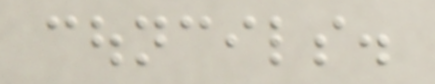councils.
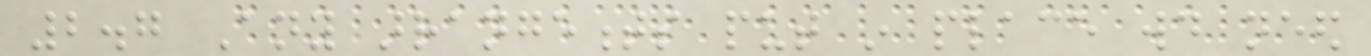2.7 Any arrangements put in place would need
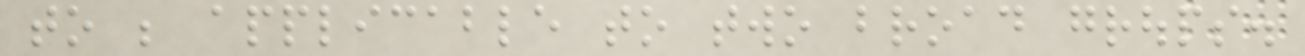to be applicable to two broad groups.
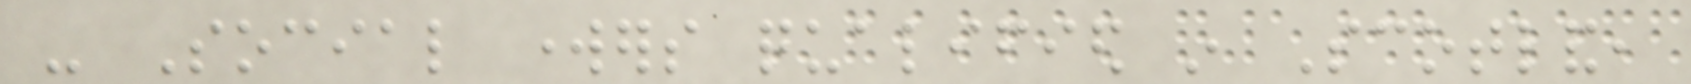- Social workers qualified in Scotland,
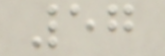57
